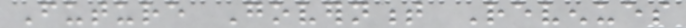Future Government Revenues
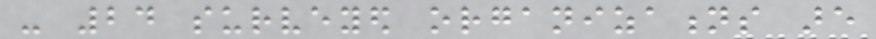- 24 surveyed organizations are
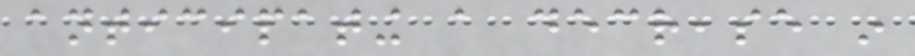anticipating a decrease in
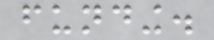funding.
